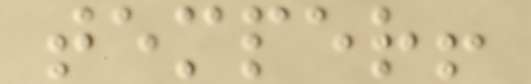temper!
